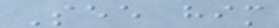See him
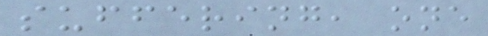suffering, one
